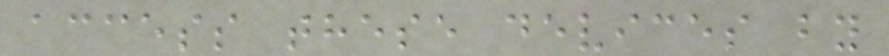access these devices by
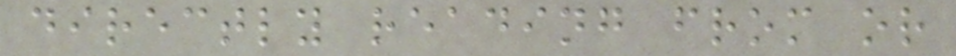directly reading from or
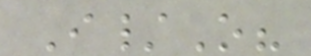I/O?
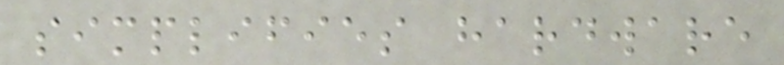simplifies hardware
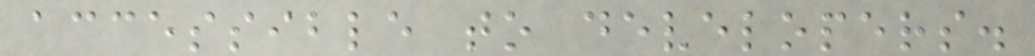accessible to developers.
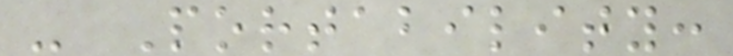- Portability:
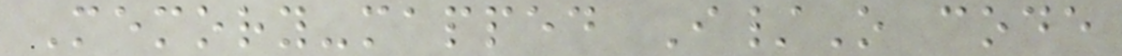Memory-mapped I/O code
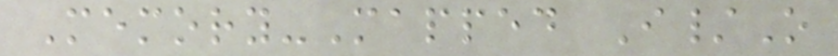Memory-Mapped I/O
